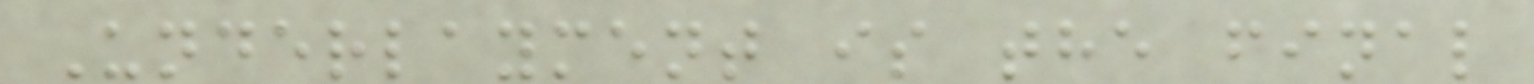Underlayment is the final
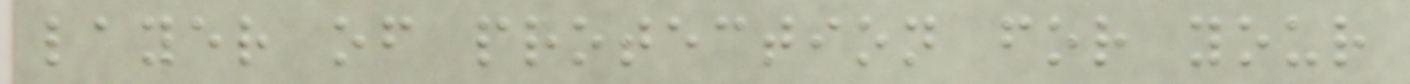layer of protection for your
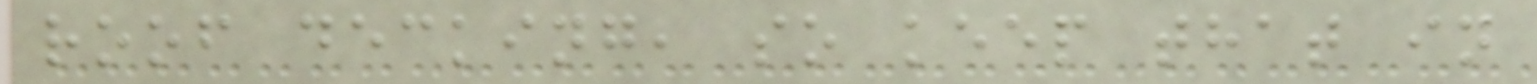roof decking, so keep that in
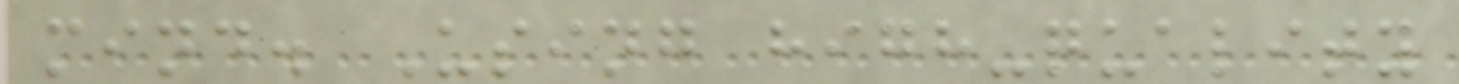mind. Using high-quality
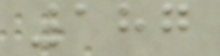187
